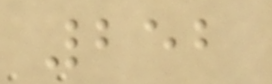252
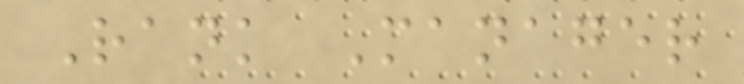Rank Manager
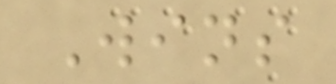Wins
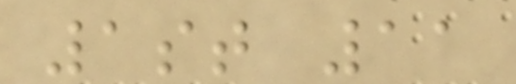1st 11
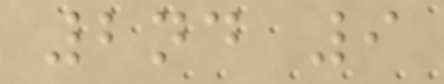2nd 9
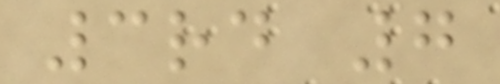3rd 7
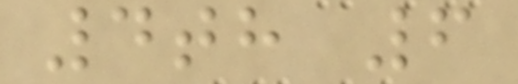4th 6
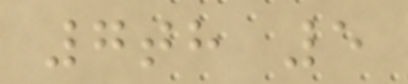7th 5
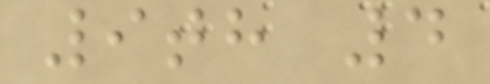9th 4
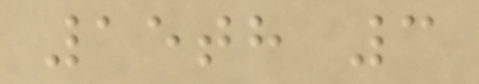15th 3
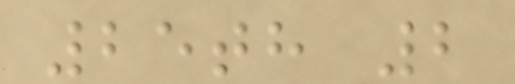25th 2
